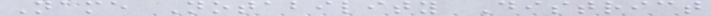Name Notability District
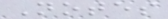Notes
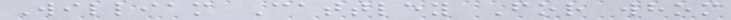William Cattley For whom
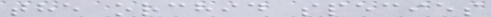the orchid species
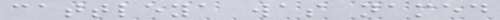cattleya was named
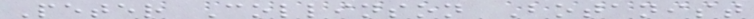Peter Collinson Botanist
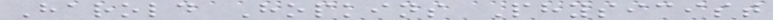Harold Hopkins Physicist
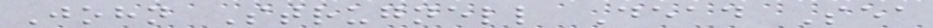John Strugnell Dead Sea
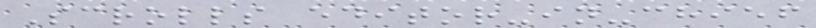Scrolls editor-in-chief
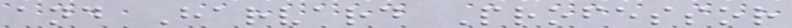and Harvard Professor
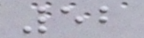52
